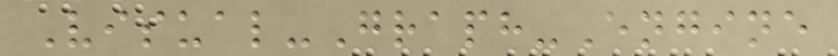Visual-Graph-Engine
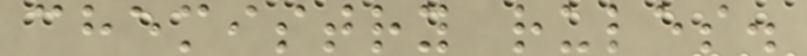chemistry rules.
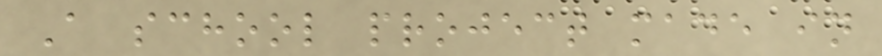A school project made in
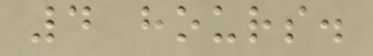4 hours.
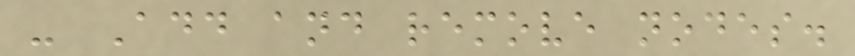- Add and remove nodes.
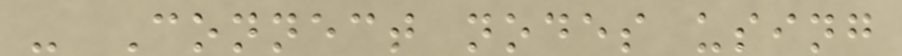- Connect nodes using
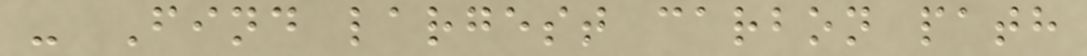- Find largest carbon path
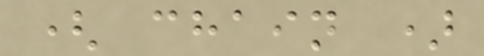( chain )
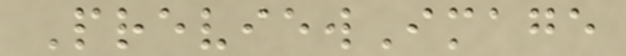PreviewImage
